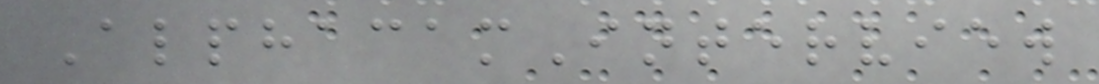AlphacamInterview
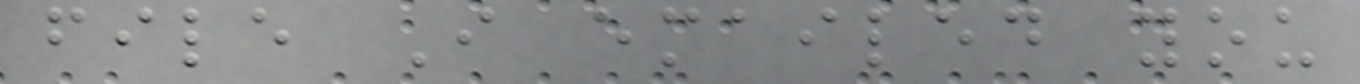file I emailed you
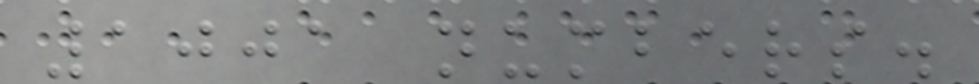1001 numbers.
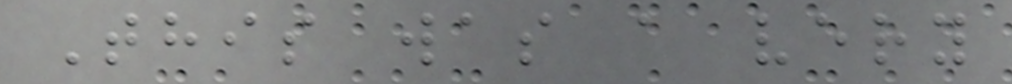This was a very
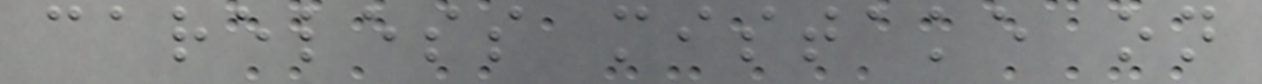careless mistake on
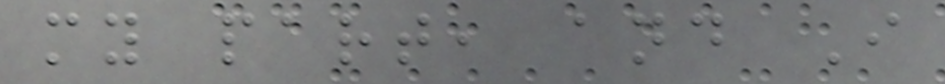my part, and I
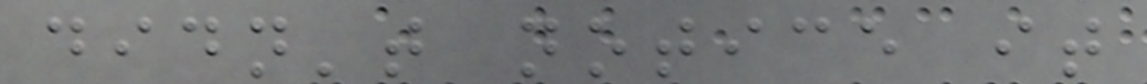didn't notice it
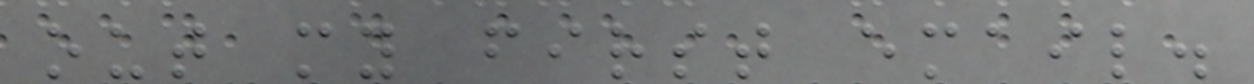out my first email.
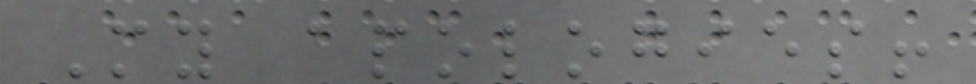My apologies!
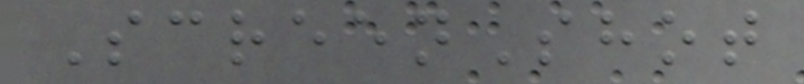ScreenShot
